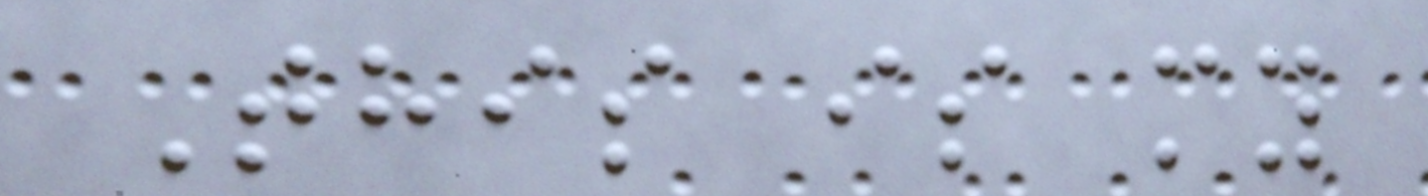This is my
